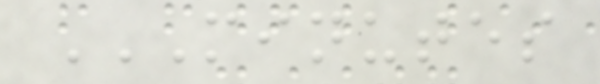MINUTES
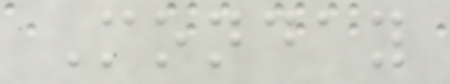Monday
